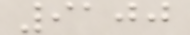9100
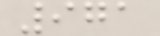971
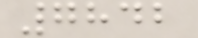7842
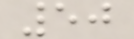50
